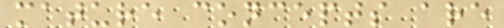mature concepts are
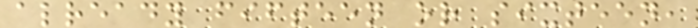already fifteen or sixteen,
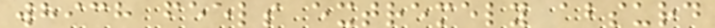which feels extremely absurd
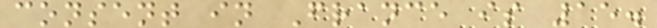consent in France is 15.
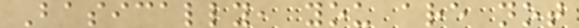Basically, you are not
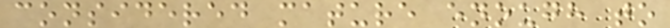considered mature enough to
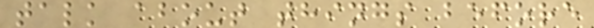talk about things before
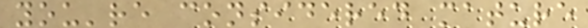you're considered mature
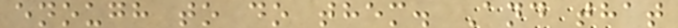enough to do them. And that
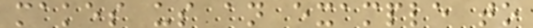makes us an example to
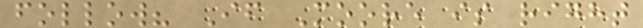follow? If Moore is right
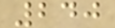240
